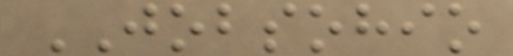JOBSOHIO
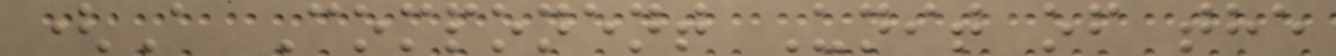(A Component Unit of the
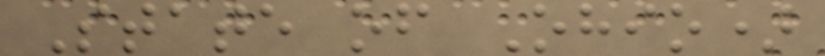State of Ohio)
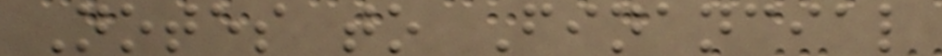Notes to Financial
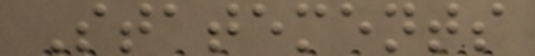Statements
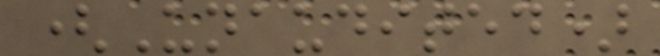(Unaudited)
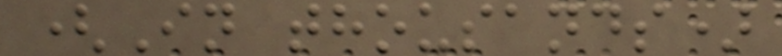(In thousands)
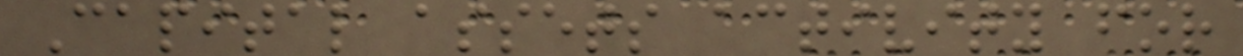Capital assets activity for
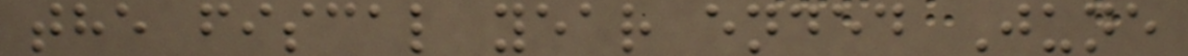the fiscal year ended June
